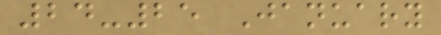24-25 January
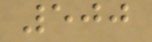500
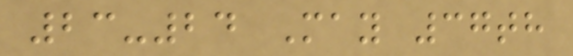23-24 May 37th
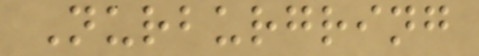Nurburgring
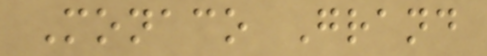Monaco Grand
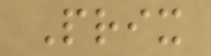Prix
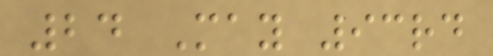24 May 93rd
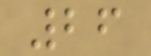26
